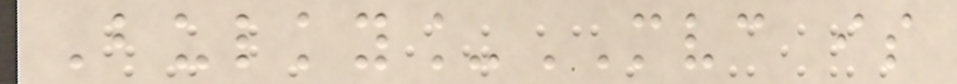Bulky_MVC is
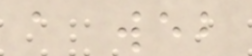a web
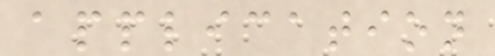application
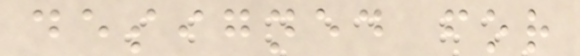designed for
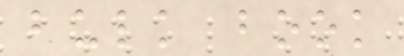bulk book
